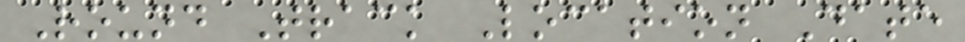Round Track Location Date
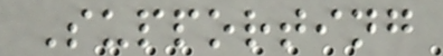Supporting
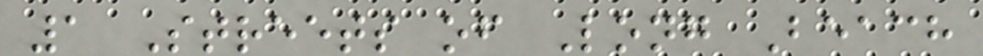1 Streets of Long Beach
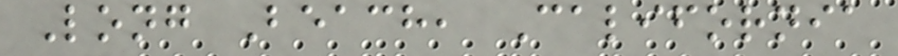Long Beach, California
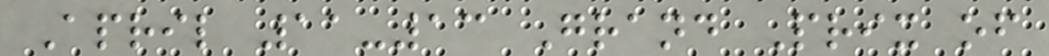April 11-13 Grand Prix of
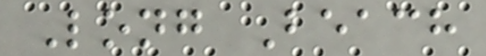Long Beach
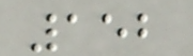152
